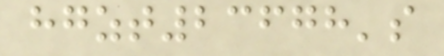hgzt23678's
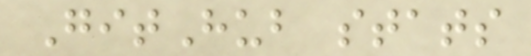GitHub stats
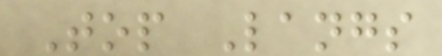Top Langs
